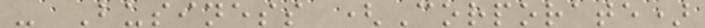- Business (Corporate)
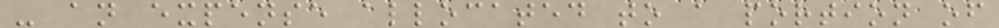- an expense allocated to a portion of
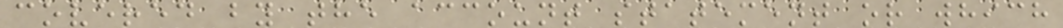covered by the account statement or which
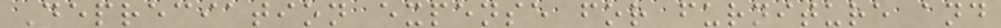Depreciation expense for furniture and
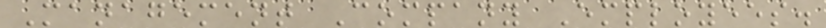Management Company Employees.
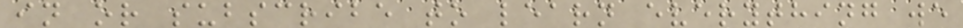in or subscribe to learn everything we
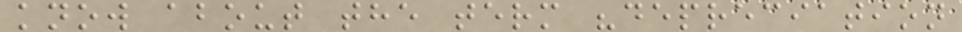know about the term "depreciation
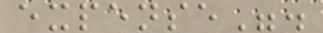expense".
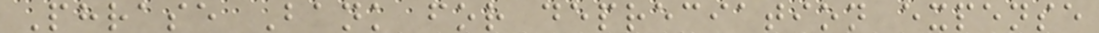Phrase Bank for depreciation expense
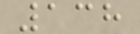138
